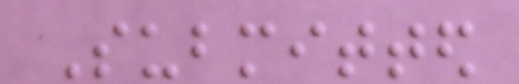Submitted
